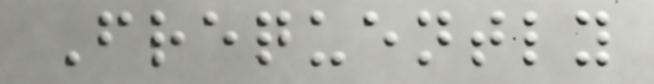Frequently
